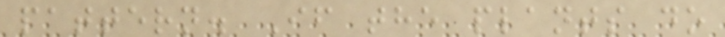pattern. If the plants do
